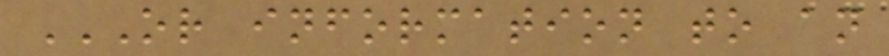OR INFORMATION TO AN
